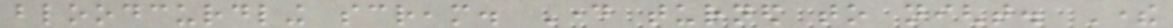bloodcurdling scream. Day turned to night. There
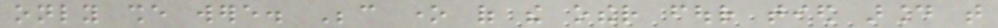only she were. Because one of the other four tied around that
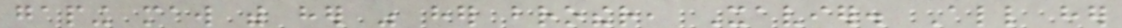gaping maw with her was her brother, Xavier. All her
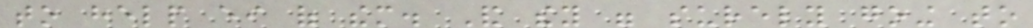to help either of them. And they were surely going to
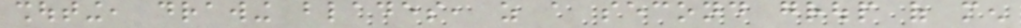shouting, drawing blades, as a second group of men
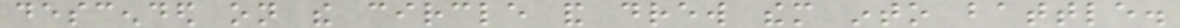descended on the circle and drew them into battle.
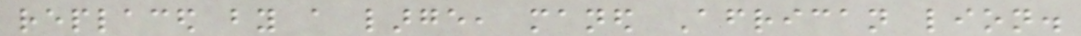replaced by a large, maned African lion.
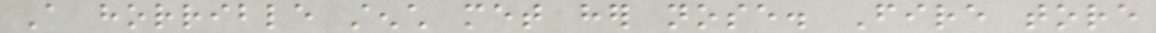A horrible stench met her nose. Fire tore
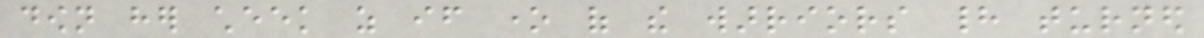down her cheek as if one of the warriors had turned
